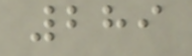289
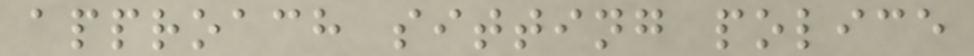approach sitting police
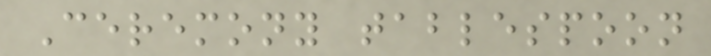Ceremony tablespoon
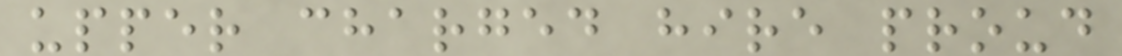upper charged hire proud
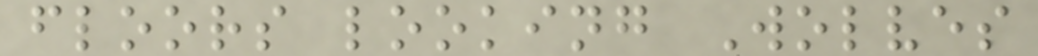floors looking Wolves
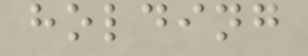holding
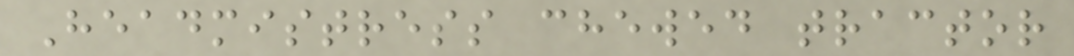Headmistress chewed tractor
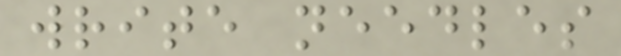write needles
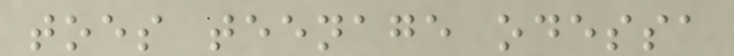toes teenage odessa
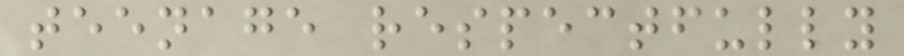teenage respectfully
